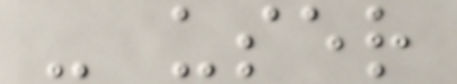- user
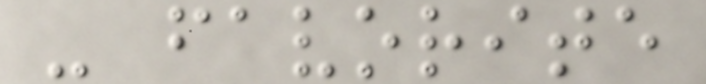- favorite
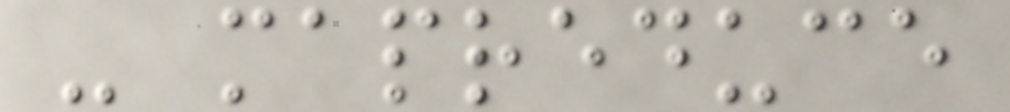- mapreduce
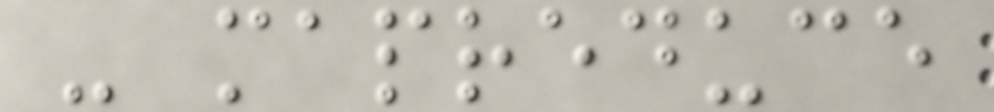- mapreduce
